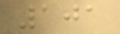101
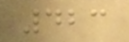423
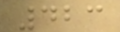423
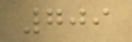709
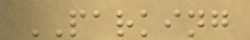PARKING
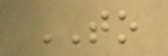TO
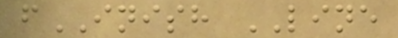fINISH LINE
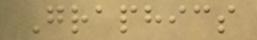Graphics
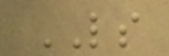LS
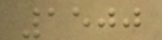1500
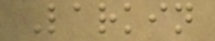Larkin
